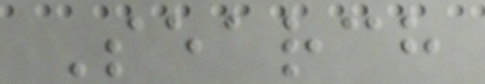Search
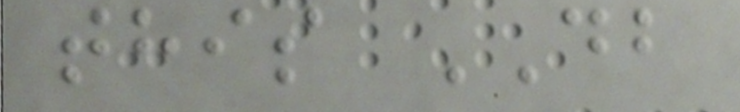this DB
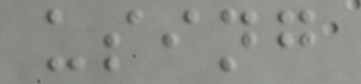using
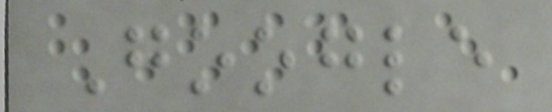Google
